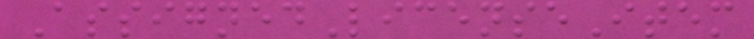AssignedLicenseItem
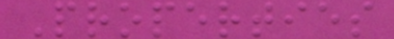Properties
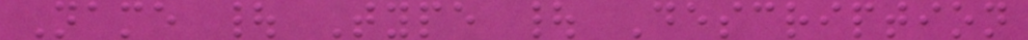Name | Type | Description
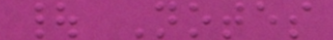| Notes
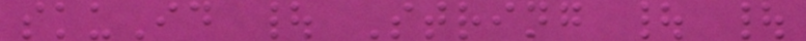skuId | String | |
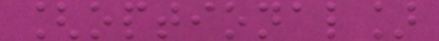[optional]
